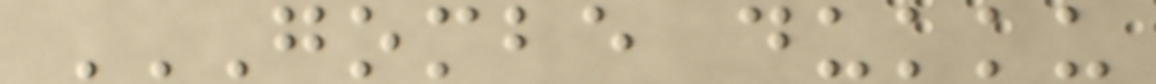GOMBE DUKKU
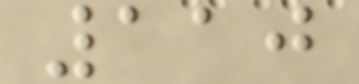110
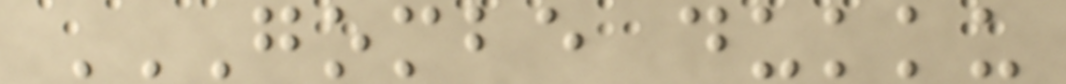GOMBE DUKKU
